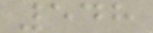548
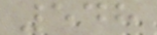548
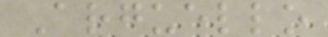Arguello
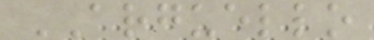ARGUELLO
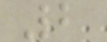2
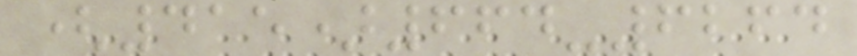(415)664-6264
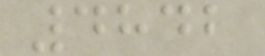4842
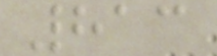813
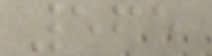565
